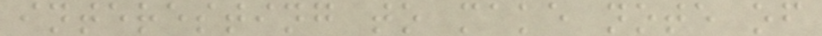interesting to make note of
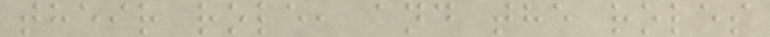their role, and the roles
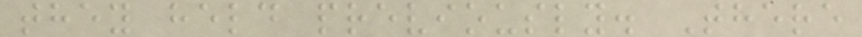they held previously. There
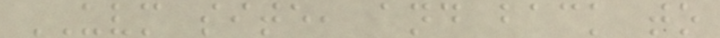UVM site, and back to
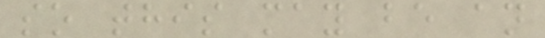so this may be an
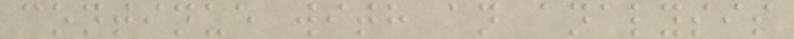continue with an analysis
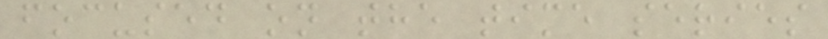focused on the time series
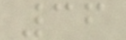36
